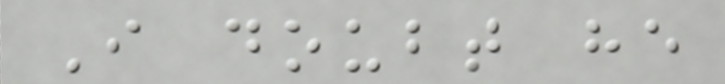I doubt he
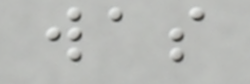was
